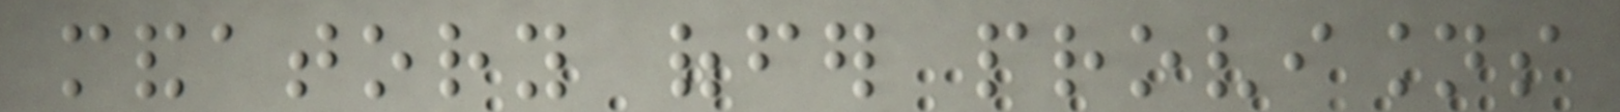mandatory offer provisions
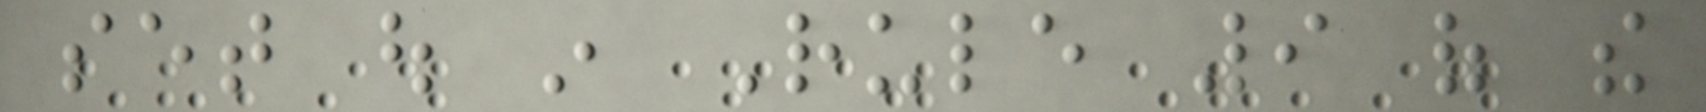set out in Rule 9 of the
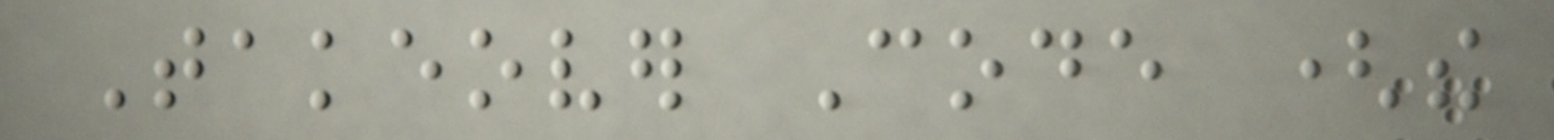Takeover Code (the
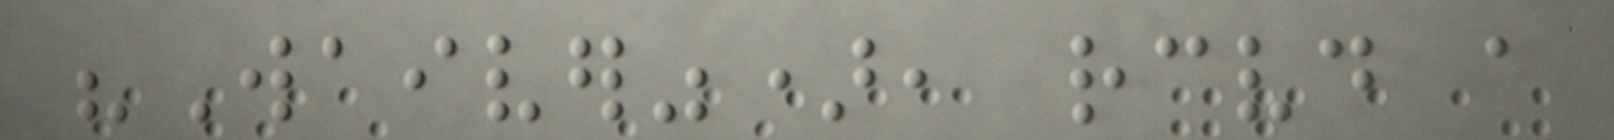"Waiver"), received a
